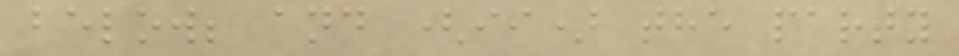below; and (ii) the party
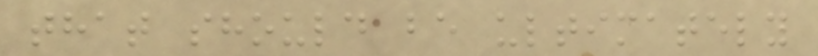that should be ultimately
